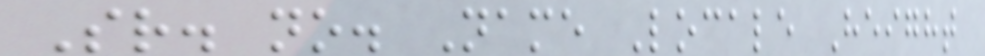Sr. no. Name Locale Height
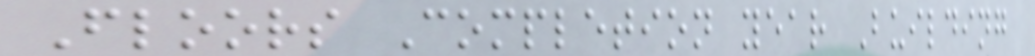Floors Completion year Building
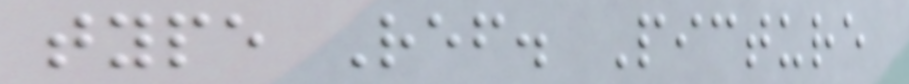type Ref. Picture
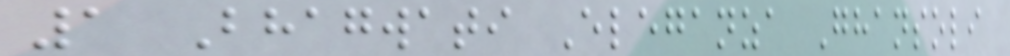1 Bhagwati Eleganza Ghansoli
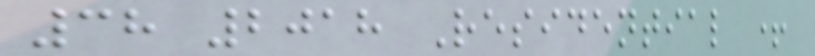38 2018 Residential +
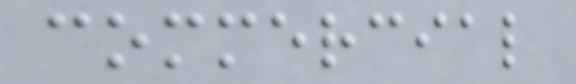commercial
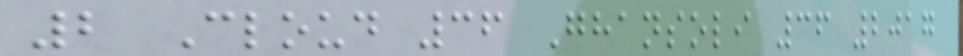2 Cloud 36 Ghansoli 36 2017
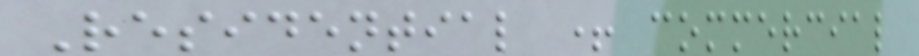Residential + commercial
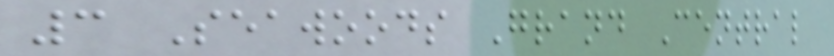3 Seawoods Grand Central
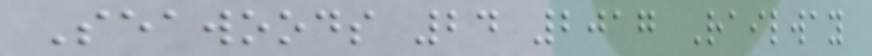Seawoods 24 2017 Railway
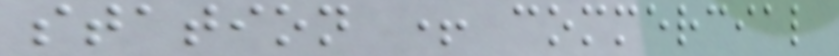station + commercial
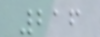216
